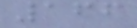166
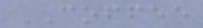COFFEE
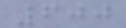600
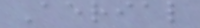Aerial
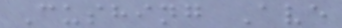Cushing Ave
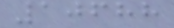10688
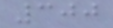300
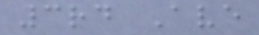3rd Ave
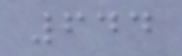644
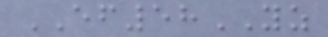EF58YZ
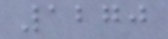1270
